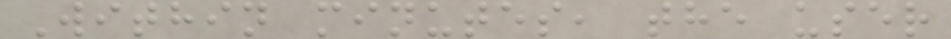Within minutes, the user
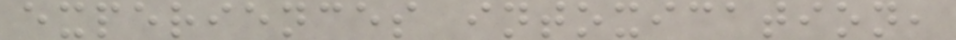experiences intoxication,
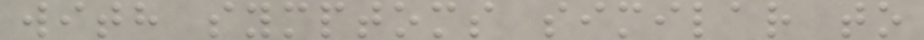with symptoms similar to
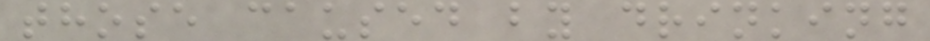those caused by drinking
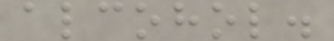alcohol.
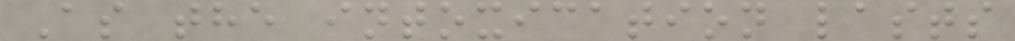As the intoxication lasts
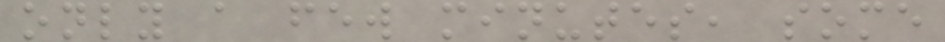only a few minutes, some
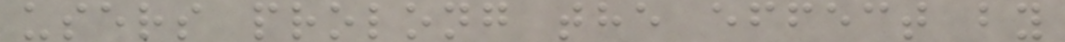users prolong the effect by
